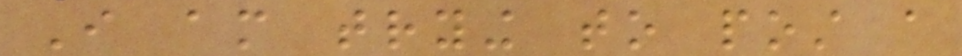I am trying to post a
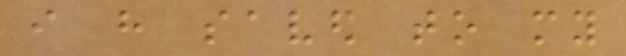i have saved to my
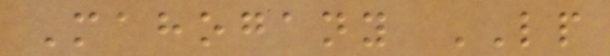Mahogany LP
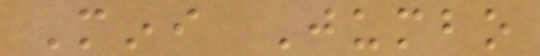Mini Jumbo
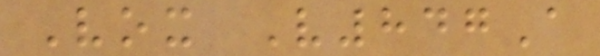Vox V847A
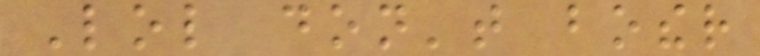Lol don't bother
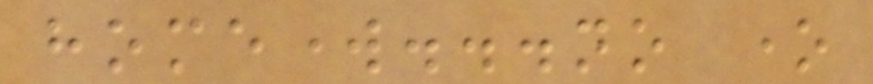homework...no one
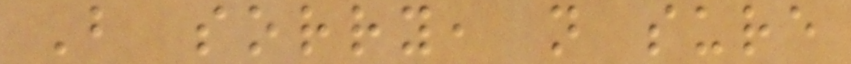But sorry, not sure
